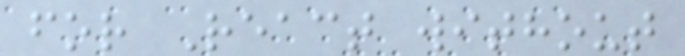for React without
